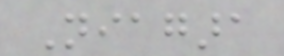Niagara
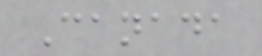Canada
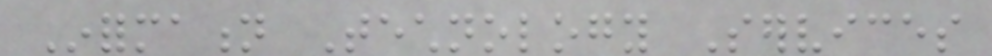Information Technology Services
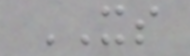ITS
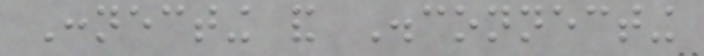Connecting and Disconnecting
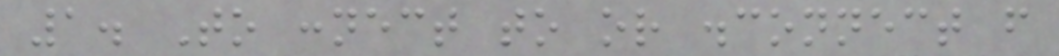1. To connect to or disconnect from
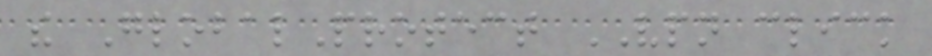the GlobalProtect VPN click
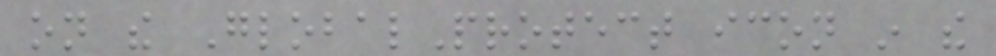on the GlobalProtect icon in the
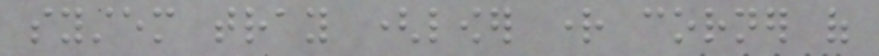system tray (lower right corner of
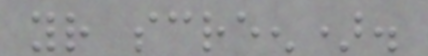your screen).
